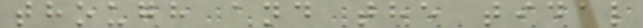though and the tidal
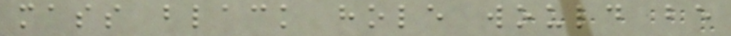mass black hole would be
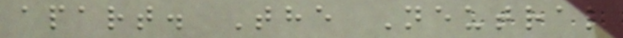apart. The Neutral
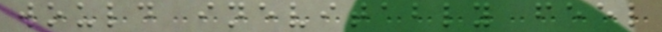would inevitably feel
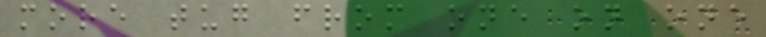more tug from one on one
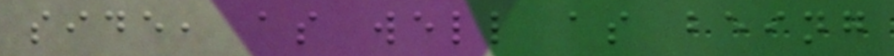side, as well as being
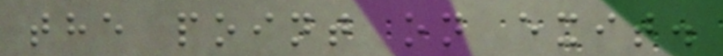the point on exit.
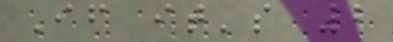If it's 2
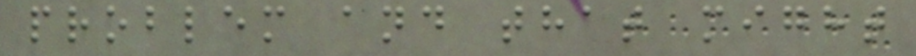problem and that might
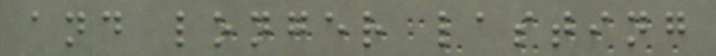and longer lasting
